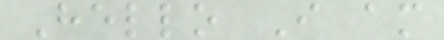Hello I am
